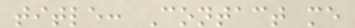title: Contact me
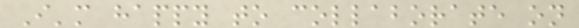I'm happy to collaborate on
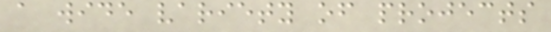a wide variety of projects
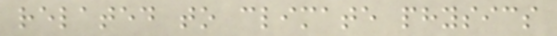related to climate physics
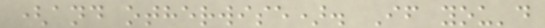(and otherwise). If you'd
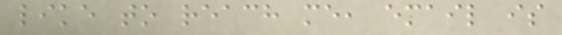like to reach me, email is
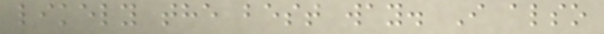likely the best way. I also
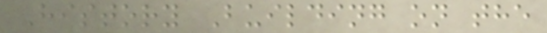History Building on the
